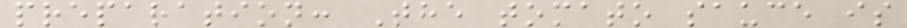preparation: The tomato sauce is
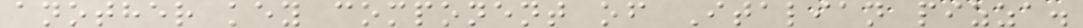another key component of Italian pizza.
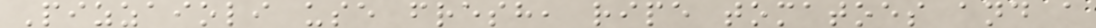Pizzaioli use fresh, ripe tomatoes and a
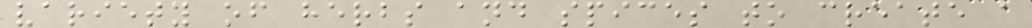variety of herbs and spices to create a
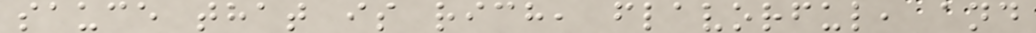sauce that is rich, flavorful, and
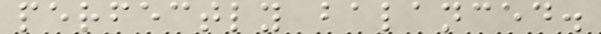perfectly balanced.
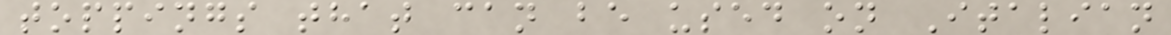toppings that can be used on Italian
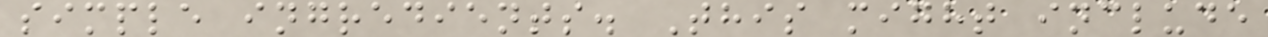simple ingredients. This might include
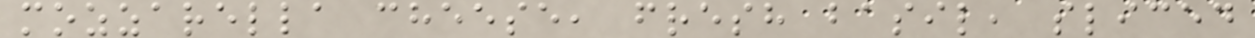mozzarella cheese, fresh basil, sliced
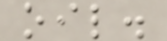oil.
